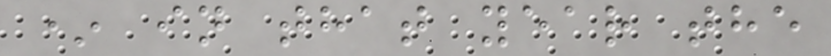* in that year the
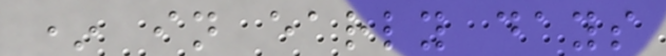* in early days
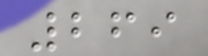269
